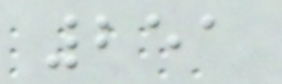251
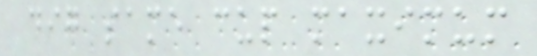dig same cup maximum
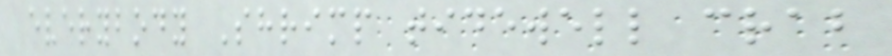everybody Shrimp tidewell crab
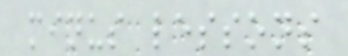minus lessons
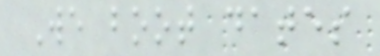We boot dates
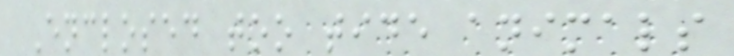Enclosed too tide animals
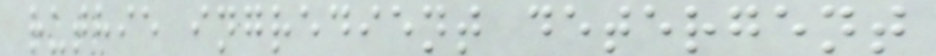ruthie ingredient detergent
